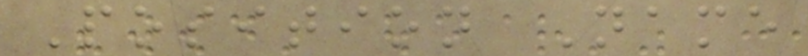Position Name
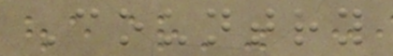Country
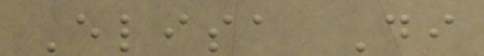Elisa Di
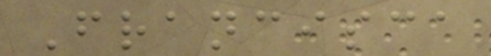Francisca
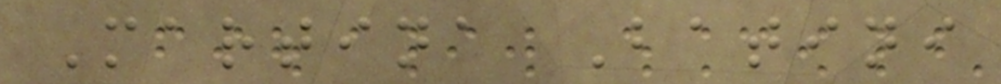Martina Batini
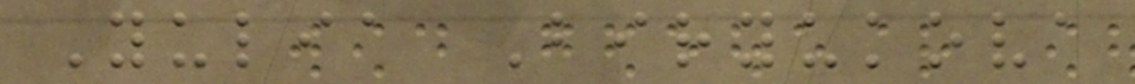Yulia Biryukova
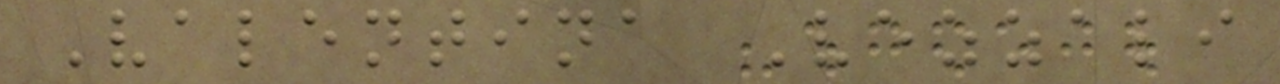Valentina Vezzali
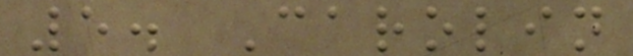5. Carolin
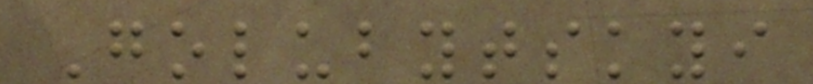Golubytskyi
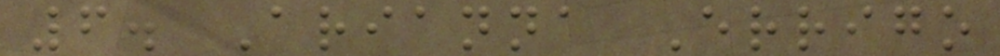6. Arianna Errigo
